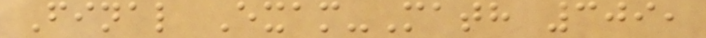Final Exam-Math 309,
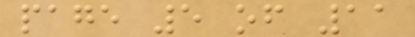page 5 of 11
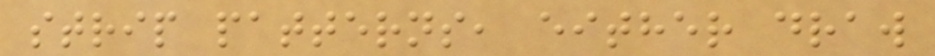strip patterns, either draw
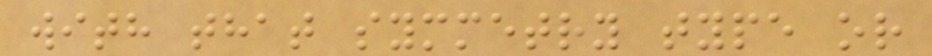with that symmetry type or
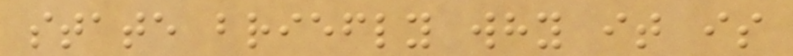state briefly why it is
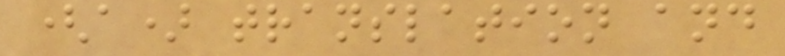(a) translation and
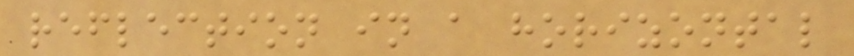reflection in a horizontal
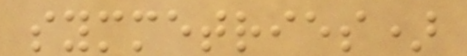symmetries)
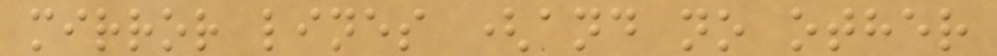mirror lines (and no other
